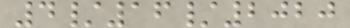4/16/2020
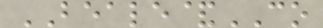BEALE&CO
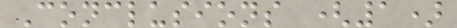Conclusions (1)
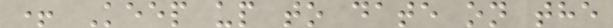+ Keep up to date on the
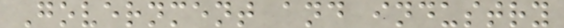Government and industry
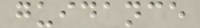guidance
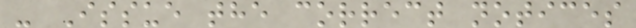- Issue the correct notices
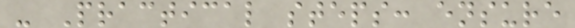- Practical steps: ensure
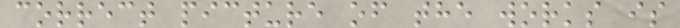correct picture of the works is
